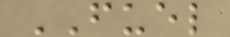FUEL
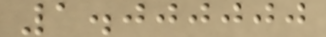1.000000
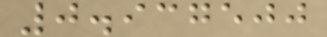0.937500
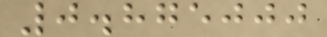0.875000
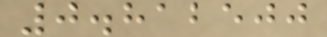0.812500
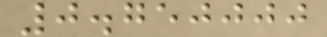0.750000
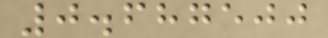0.687500
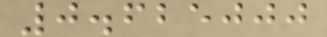0.625000
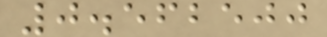0.562500
